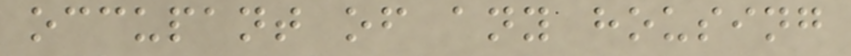occupant of any housing
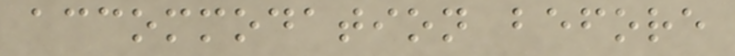accommodation before
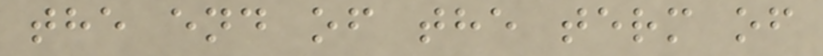the end of the term of
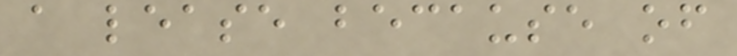a lease because of
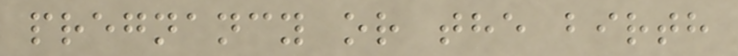pregnancy or the birth
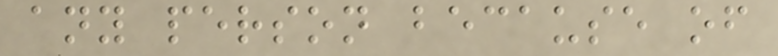any person because of
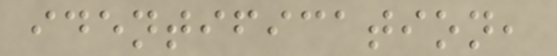identification,
